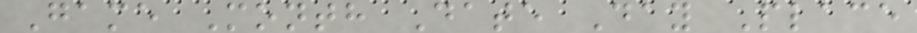Game Month Date Day Place
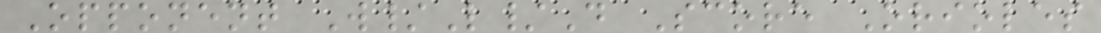Opponent W/L/D Score Orioles
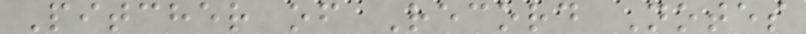Pitcher of Record Notes
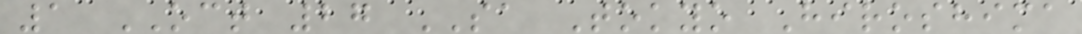1 OCT 27 SA Tokyo Hiroshima
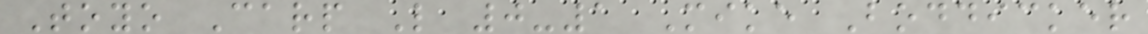Toyo Carp L 0-1 Mike Boddicker
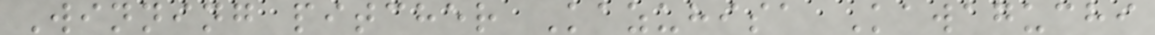Winning pitcher Kazuhisa Kawaguchi
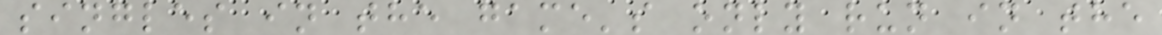singles in the game's only run in the
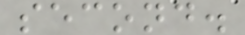second.
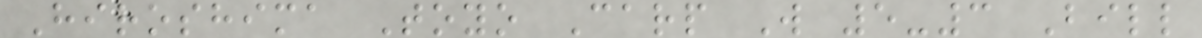Hiroshima Toyo Carp W 5-3 Bill
